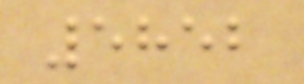5852
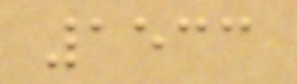1533
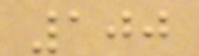100
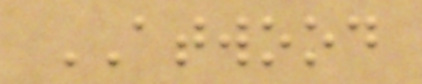ATWOOD
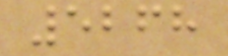5268
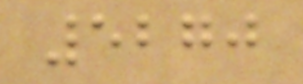5270
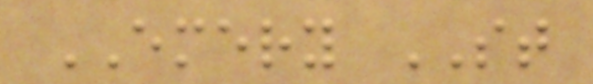EMERY ST
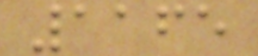1165
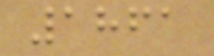1861
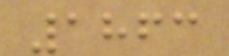1863
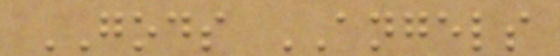GODS ANGELS
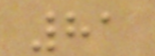81
